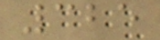325
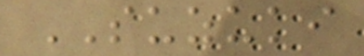SUZUKI
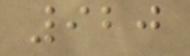920
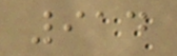914
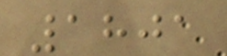1801
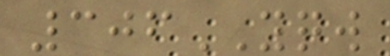306YQW
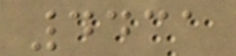4431
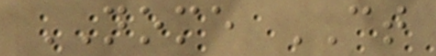NOME CT
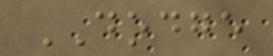DODGE
